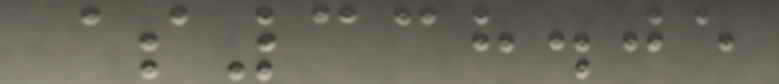$338.05
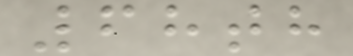68th
